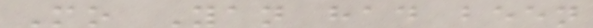Mo Yan had been
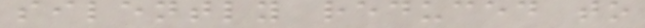silently reduced to
